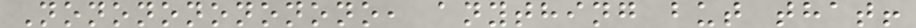Nonononononono, anything but that!
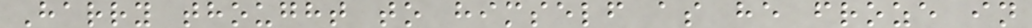Harry thought to himself as he froze in
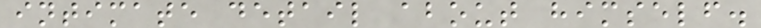intimate detail about himself.
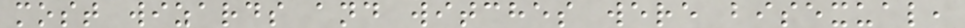most wizards and witches were bisexual,
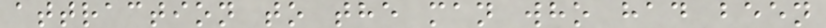attraction to the man who had been
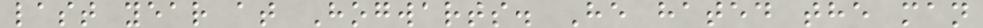last year at Hogwarts. He hated the man
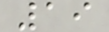19
